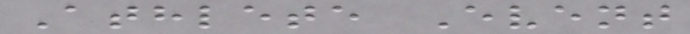Athlete Event
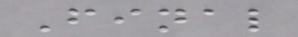Final
